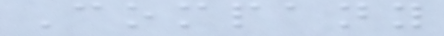Company
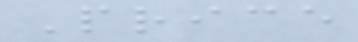Price
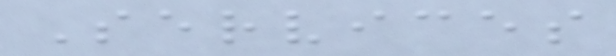Services
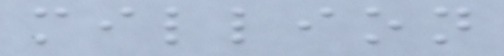million
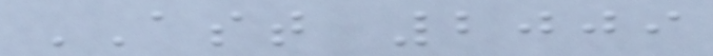AST 2009
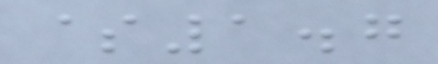$1.7
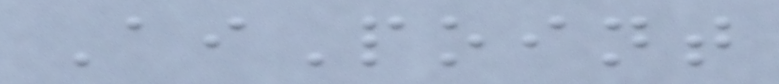AiPoint
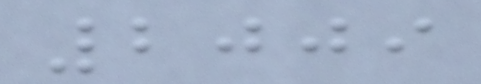2009
